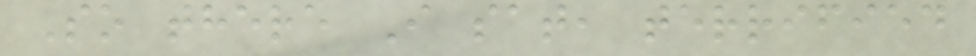So there I sat, terrified
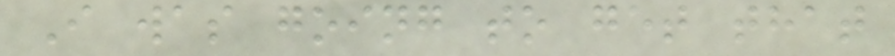I was going to get that
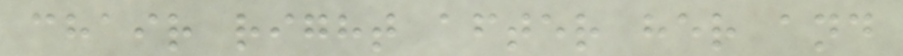chair right after her and
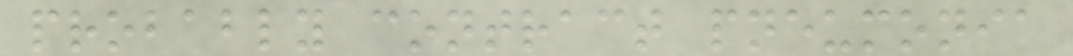probably contract pneumonia
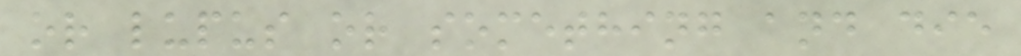or lupus or something and die
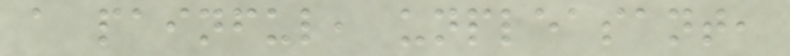a painful, unpleasant,
